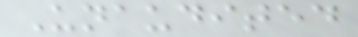Unaudited
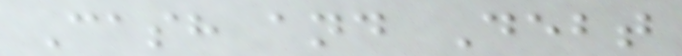Cash and Debt
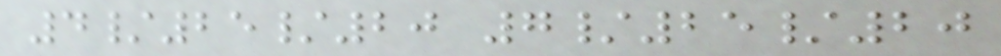4/25/20 7/25/20
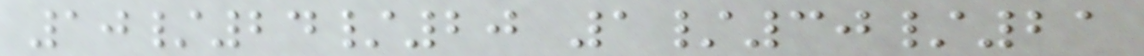10/24/20 1/30/21
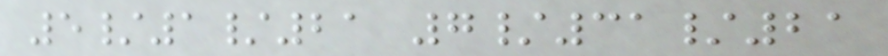5/1/21 7/31/21
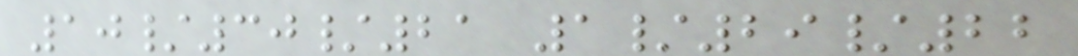10/30/21 1/29/22
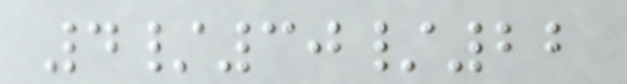4/30/22
